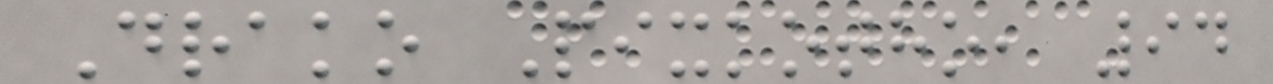Drako Pixkotho, 94
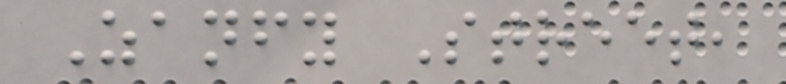Zanfy Street,
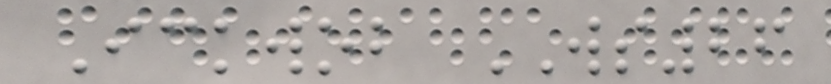Ickwob WS26
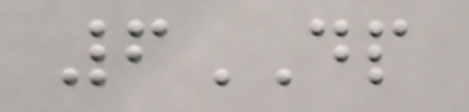6DP
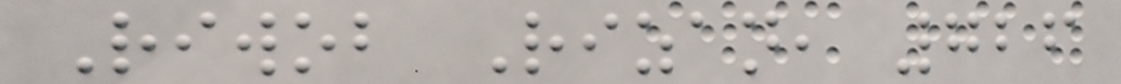Riwob Rizan, 726
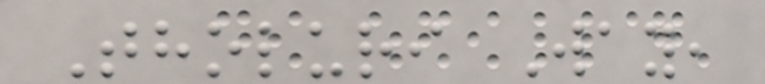Tholuri Way,
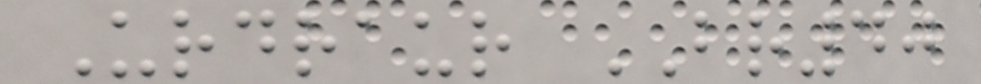Urdraur BR40
